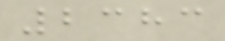2383
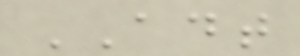ADT
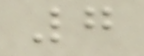7
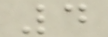4
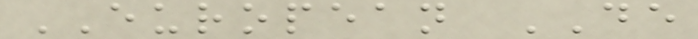EUROPEAN DE
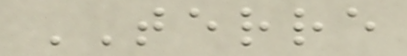TERRE
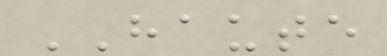HAUTE
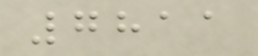7811
